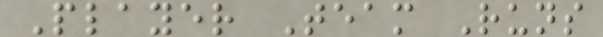Player Team Runs
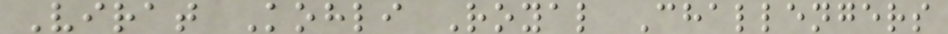Virat Kohli Royal Challengers
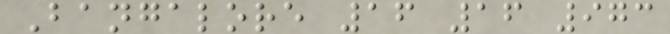Bangalore 16 16 973
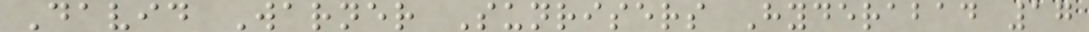David Warner Sunrisers Hyderabad 17
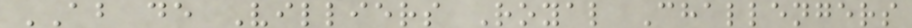AB de Villiers Royal Challengers
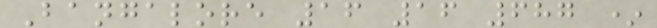Bangalore 16 16 687 *
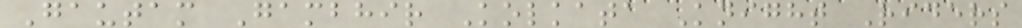Gautam Gambhir Kolkata Knight Riders
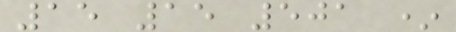15 15 501 *
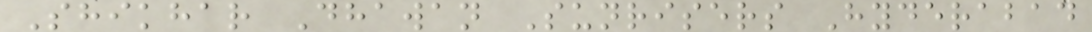Shikhar Dhawan Sunrisers Hyderabad
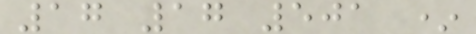17 17 501 *
